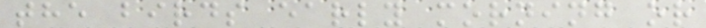the birds early morning or
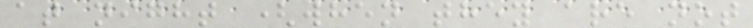at night (when they are not
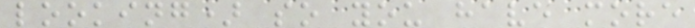looking) so you have more
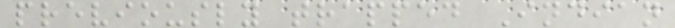previously trapped Indian
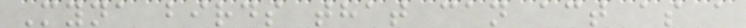Myna birds that can act as a
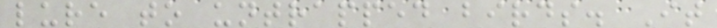lure to untrapped birds. It
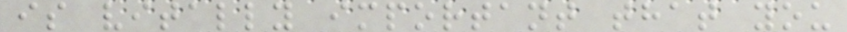is vitally important that you
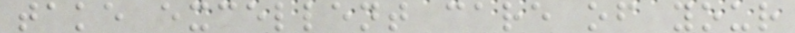take excellent care of your
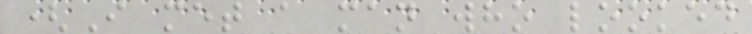(I met a man who looked
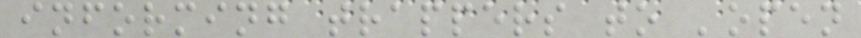informing trappers to 'open
